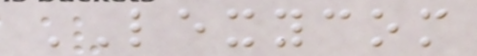LEXYCOM
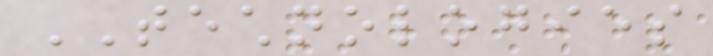TECHNOLOGIES
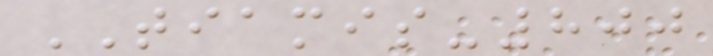TIAMIS-800
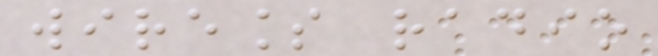wireless radio
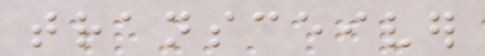transceiver
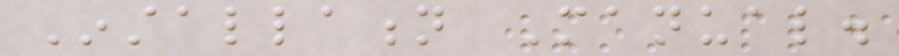Installation Manual.
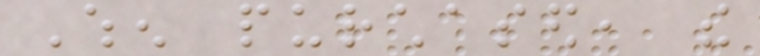When purchased, the
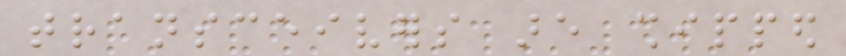transceivers are shipped
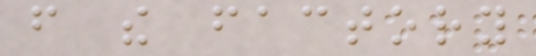from the factory
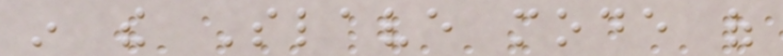in the Slave mode of
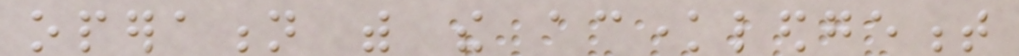operation with the acknowledgement
